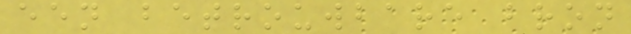een betrouwbare bron
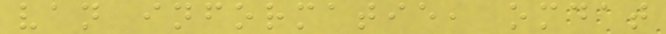van informatie, omdat
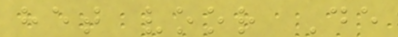het voor De
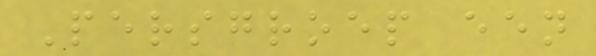Persgroep een
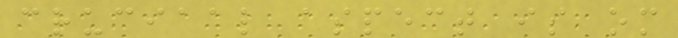cruciaal aspect is om
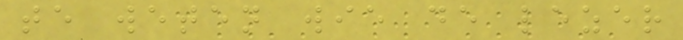te weten wie de lezer
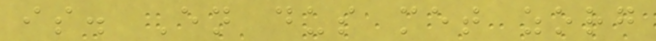is. En dus met zorg
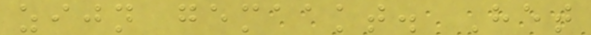zijn gemaakt. Het
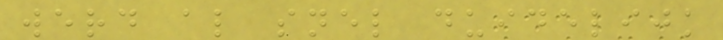werd al snel duidelijk
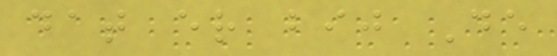dat er bij De
